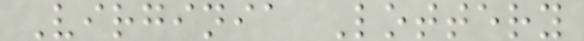Virginia Lottery
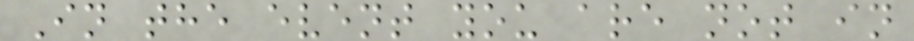In the event you are not in
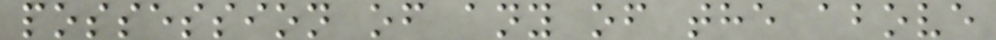possession of any of the above
